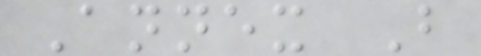Annex B
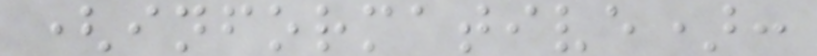(informative):
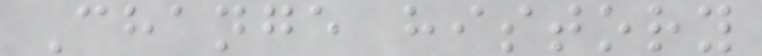Change history
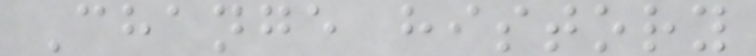Change history
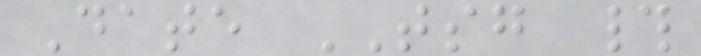Date TSG #
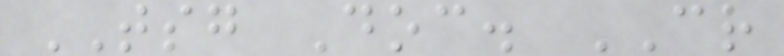TSG Doc. CR
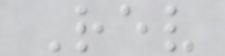Rev
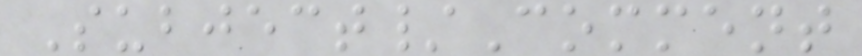Subject/Comment
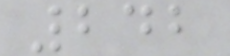242
